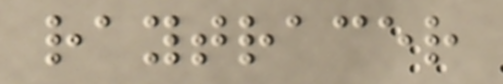raytracer
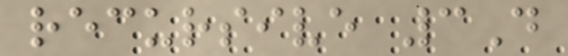recursive 3D
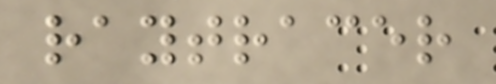raytracer
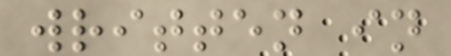written in
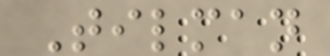Tilman
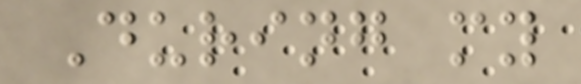During my
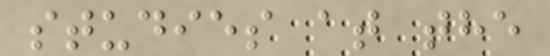studies at the
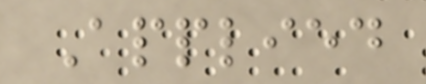Applied
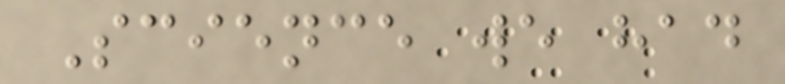Science we had
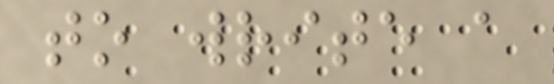to write a
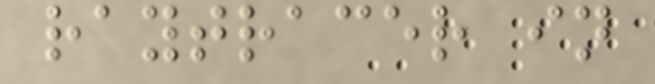raytracer in
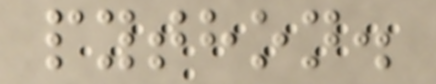python.
